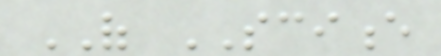OF SCIENCE
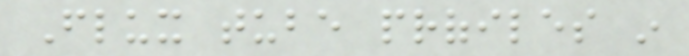Flux tube profiles in
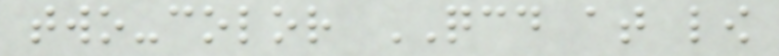two-color QCD at low
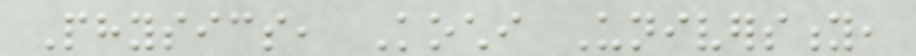Physics, Kochi University,
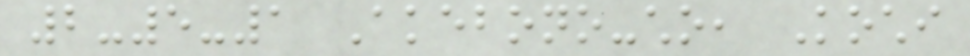2-5-1 Akebono-cho, Kochi
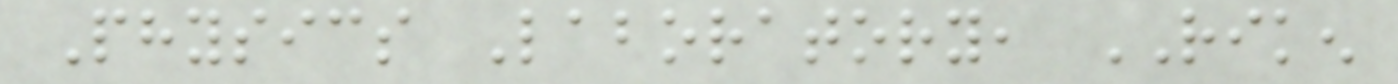Physics Laboratory, RIKEN
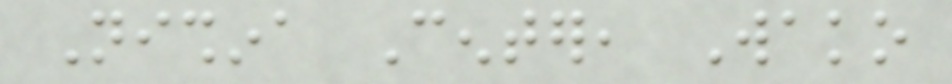Nishina Center, Wako
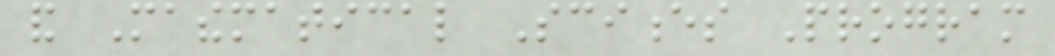and Mathematical Sciences Program
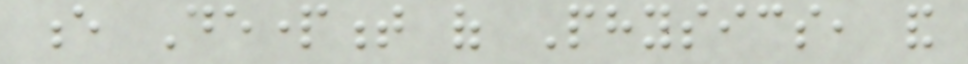e Department of Physics, and
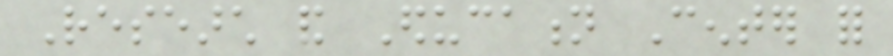Research and Education Center for
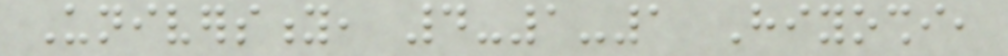University, 4-1-1 Hiyoshi,
